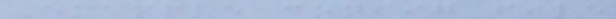Example config file
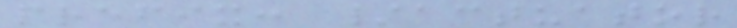prefix: /actuator
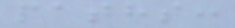paths:
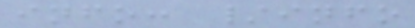info: /info
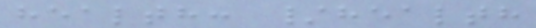health: /health
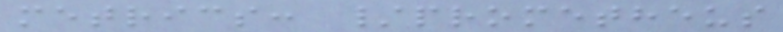metrics: /prometheus
